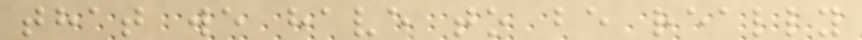that we have to be really
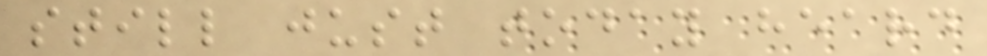still just today heard
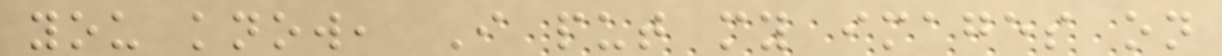you know, I put my images on
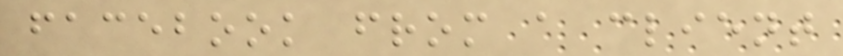facebook from a client
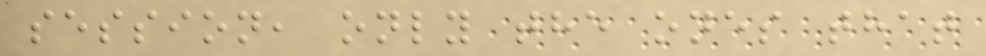session, only the ones that
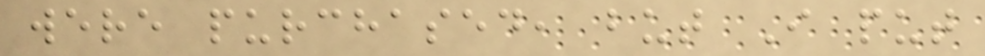were purchased, but I put
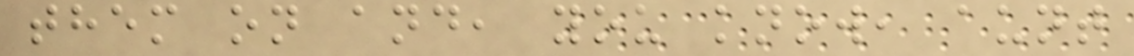them on and, you know, aunt
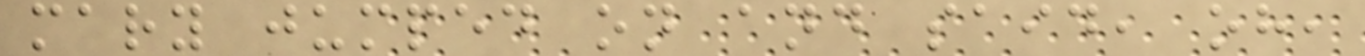mary jumped on and said, oh,
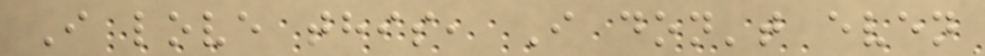I love this, I don't even
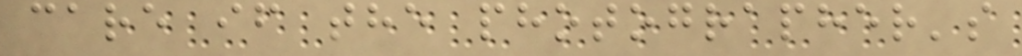care if the photographer's
